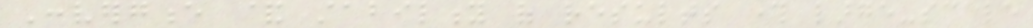Convergence & stability of results through large-scale
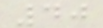40
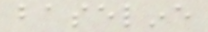baseline
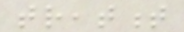treatment
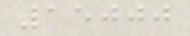15000
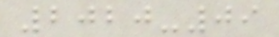2020-09
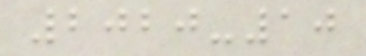2020-10
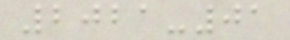2021-01
